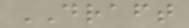DRAFT
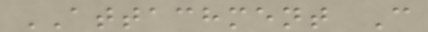ATTACHMENT C
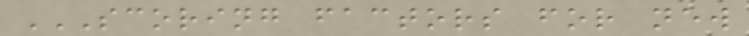SCORING FACTORS FOR NEW
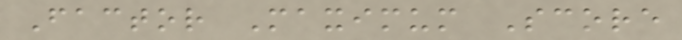Factor Maximum Score
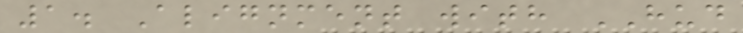1. Alignment with HUD
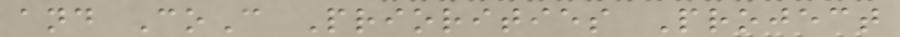and CoC Priorities Project
